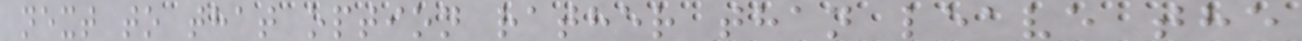next to that option rather than leave the
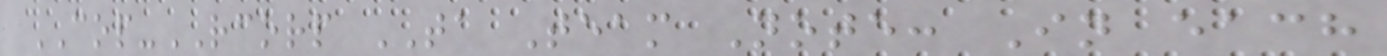COP-RCORP TA Team Note: In each
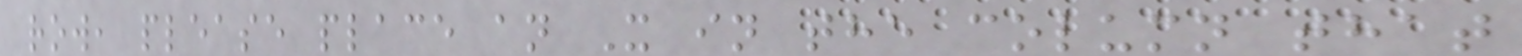row, please place an X in the column that
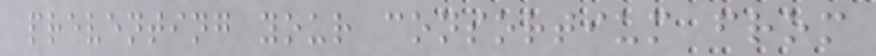preventing your consortium from
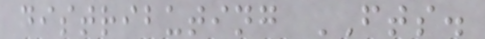distributing FTS.
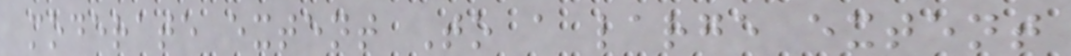moderate extent To a large extent
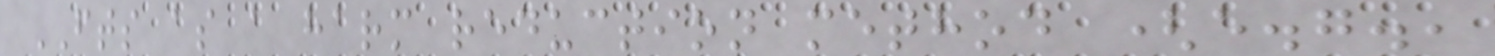FTS as a harm reduction method (e.g.,
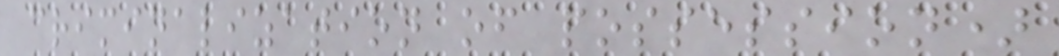criminalization of possession)
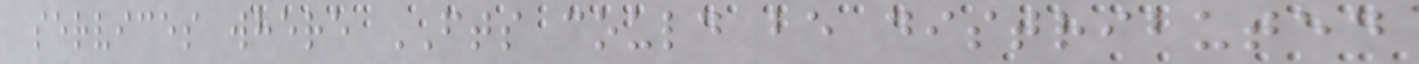services where FTS could be distributed
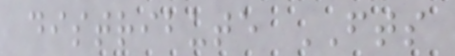distribute FTS
